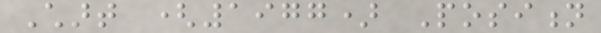Chart (1977) Position
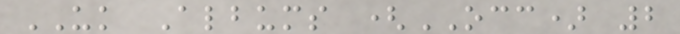UK Albums (OCC) 2
